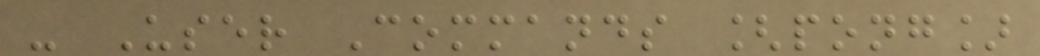- User Commands [pong]
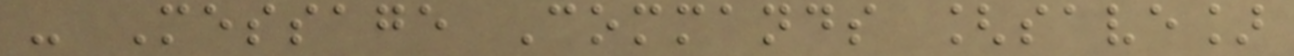- Message Commands [save]
